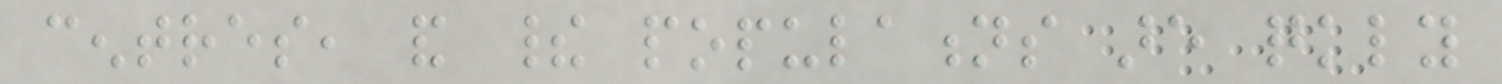centres, and their populations are quickly
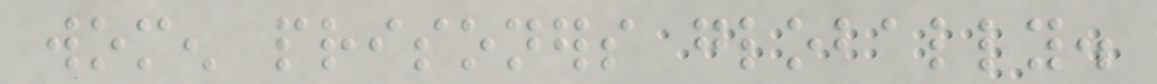women prisoners globally.
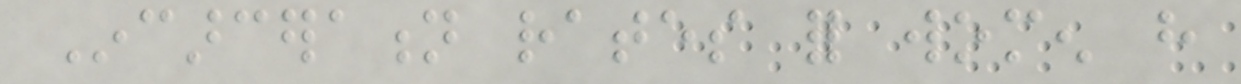Incarceration rates for women have
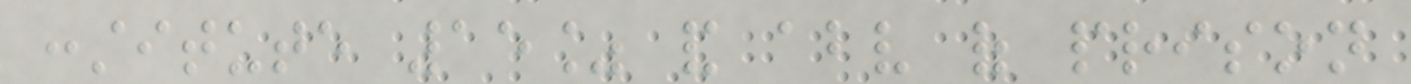constitute 15% and above of prison
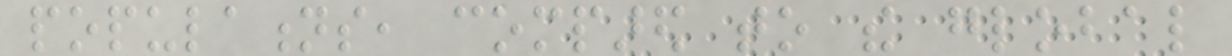populations, compared to the global
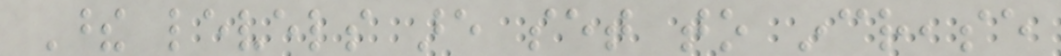These levels are set to increase
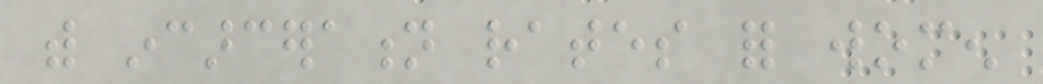with incarceration rates for women
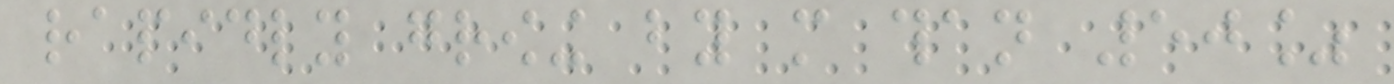rapidly growing by more than 50%
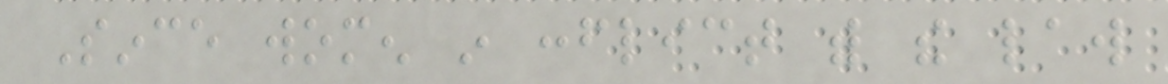Since women in conflict with the law
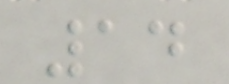14
